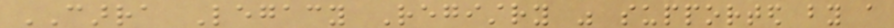CARRA Legacy Registry was supported by a
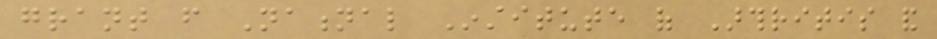grant from National Institute of Arthritis and
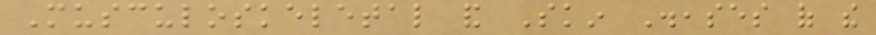Musculoskeletal and Skin Diseases of the
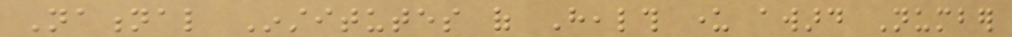National Institutes of Health under award Number
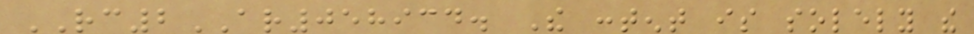RC2AR058934. The content is solely the
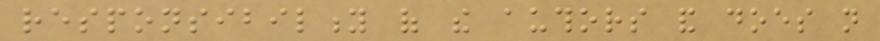responsibility of the authors and does not
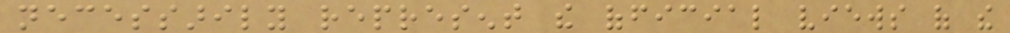necessarily represent the official views of the
